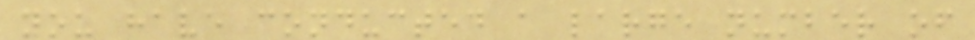you have conducted a large number of
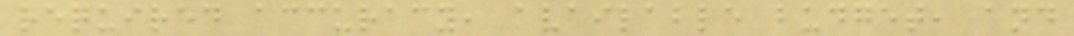required accuracy, available budget, and
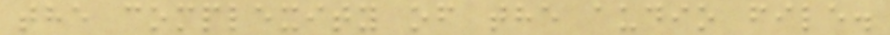the complexity of the audio file.
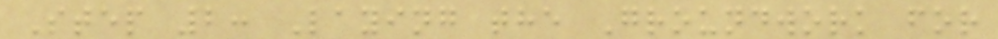Step 2: Laying the Groundwork for
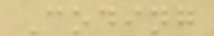Coding
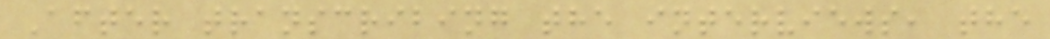After transcribing the interviews, the
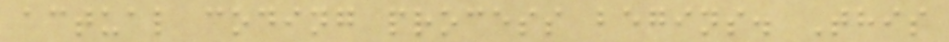actual coding process begins. This
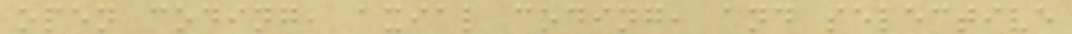open coding, axial coding, and selective
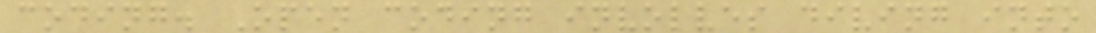coding. Open coding involves diving into
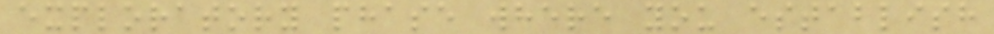exploratory phase where you establish
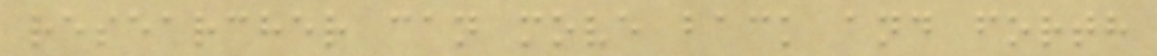researcher can move back and forth
